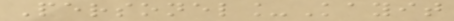Personel_Kayit
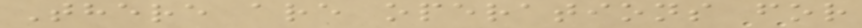There are operations for
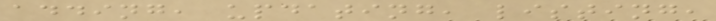adding, updating, listing,
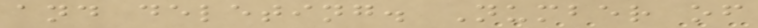and deleting. Number of
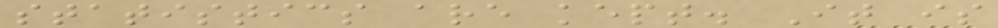statistics are kept. It is
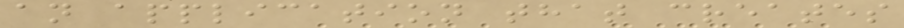an application that creates
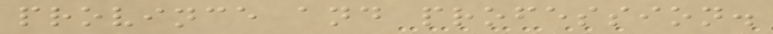province and profession.
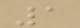1
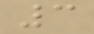3
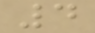4
